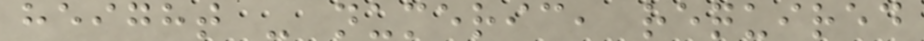height - numeric, required
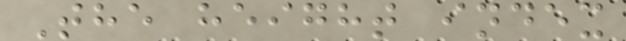The height index
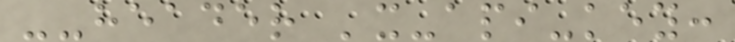--header 'x-api-key:
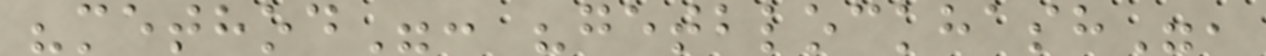"method": "getblockhash",
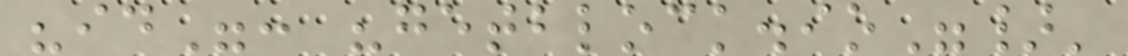"id": "getblock.io"}'
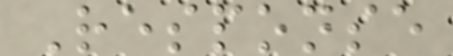Response
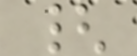{
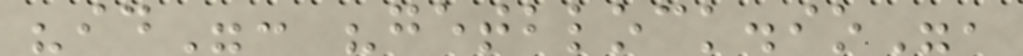"id": "getblock.io",
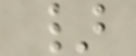}
